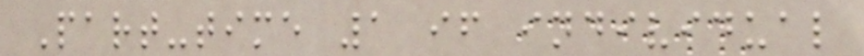Part-time 1 if individual
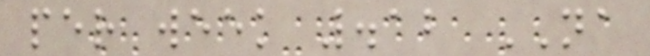per week .12 NA
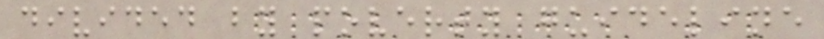divided by poverty guideline
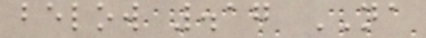below .17 NA
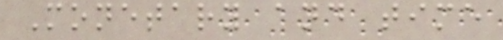Monetary and time
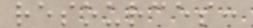resources:
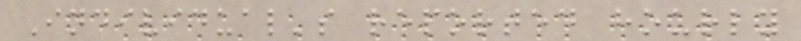Individual's reported hourly
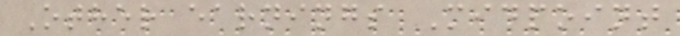Other earnings Midpoint
